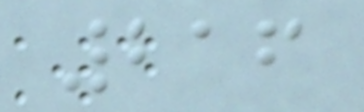216
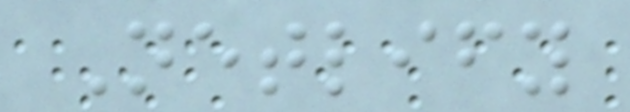Netlify
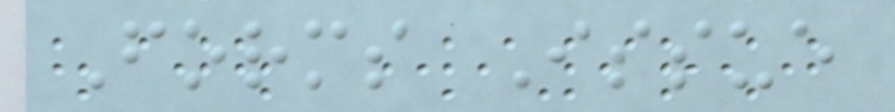Forms Issue
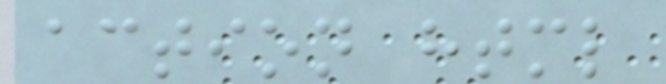action html
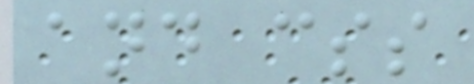and css
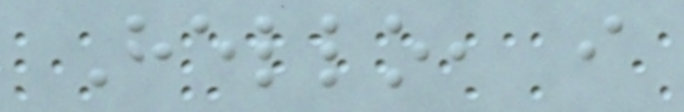Hello, i
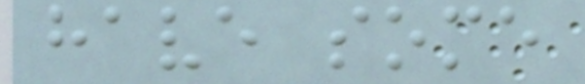have some
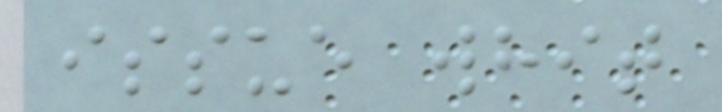issue whit
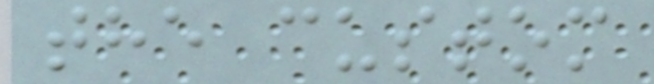the custom
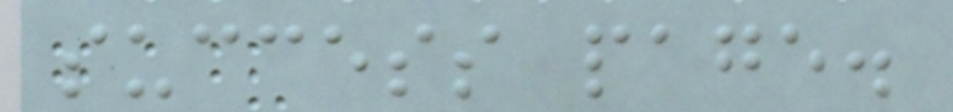success page.
